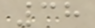38
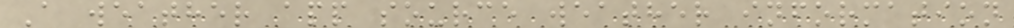A weather app source weather information
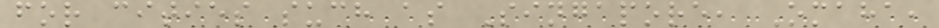for cities such as Singapore, Omaha,
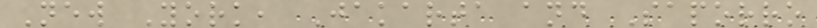New York, Jakarta and Saporro
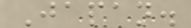Japan.
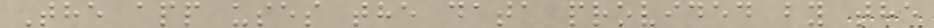The app uses the data provided by the
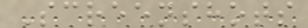Screenshots
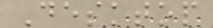Desktop
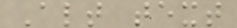Alt text
